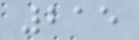215
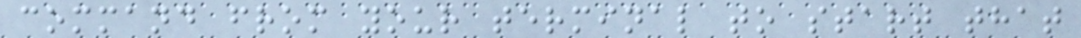command from your terminal to start that
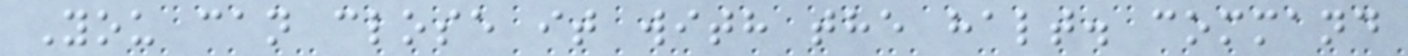You can close it with the halt. command
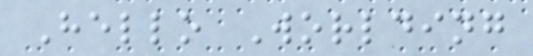Hello Worlding
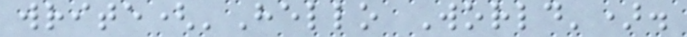write('Hello World').
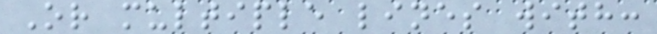Or multiple lines with:
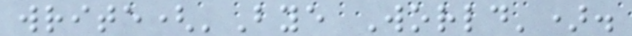write('Bye World').
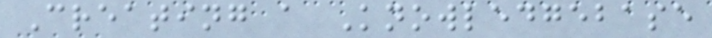Creating a Knowledgebase
